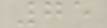75
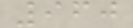960
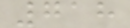718
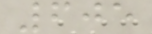605
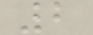2
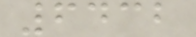6432
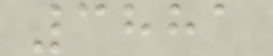3881
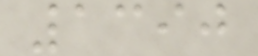1390
